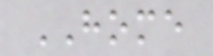HOME
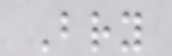Bry
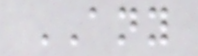ANY
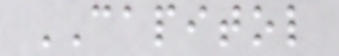CAPITOL
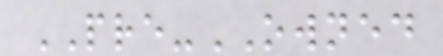PRE-OWNED
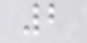2
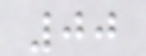00
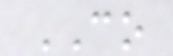CO
